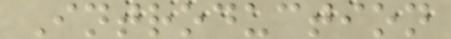Introduction
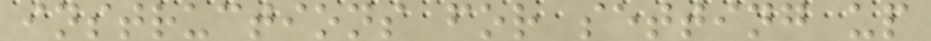instructions for setting up
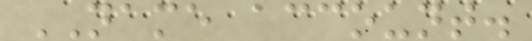NAME account.
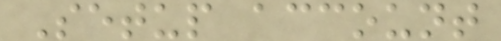Setup account
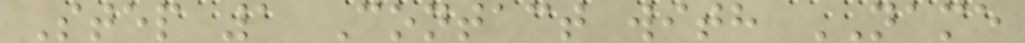Step 1 Contact with NAME
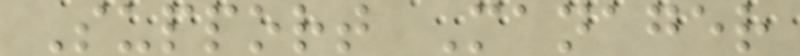Support Manager
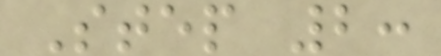Step 2:
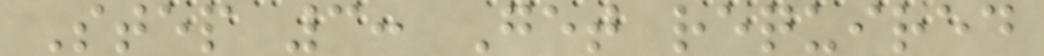Step 3: Get required
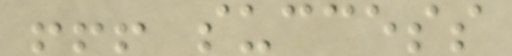!!! success
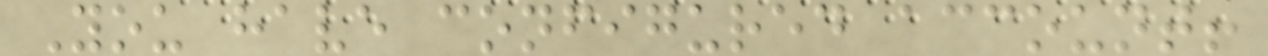You have configured account!
